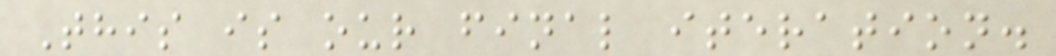This is our final iteration.
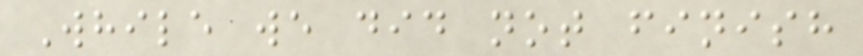While we did not finish
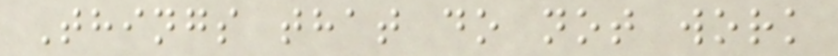Things that do not work
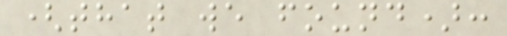(that we found):
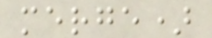merge)
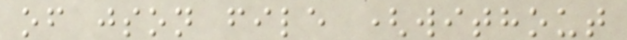of json file (without
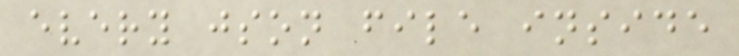every json file inside
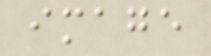image
